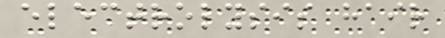electrolysis hair
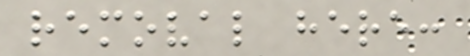removal here:
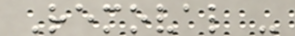Removal -
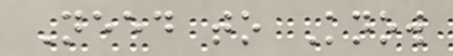Need to Know
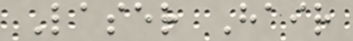Laser Hair
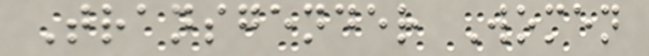Transgender Women
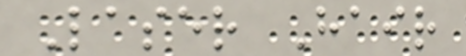Laser Hair
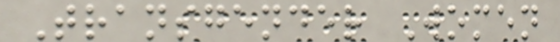Transgender Women
